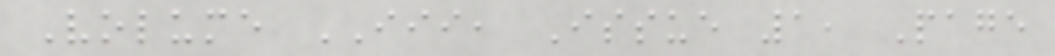Volume III, Issue 1, Page
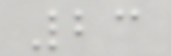23
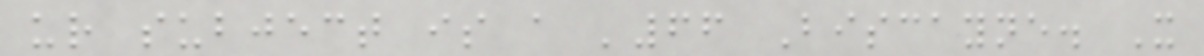ur subject is a '66 Biscayne. It
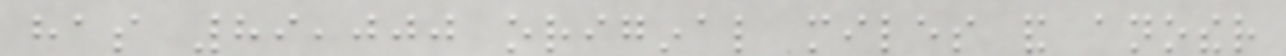has 89,000 original miles and another
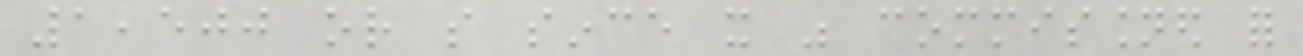1,500 or so since it was commissioned for
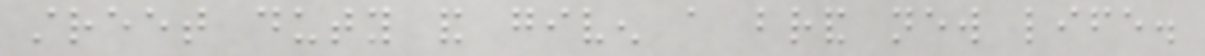street duty and given a brand new life.
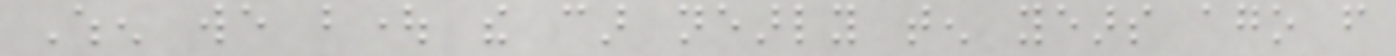When we bought the car nearly ten years ago from
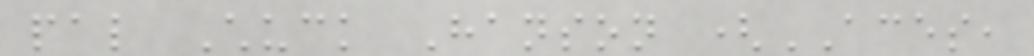pal Chuck Hanson (ACES,
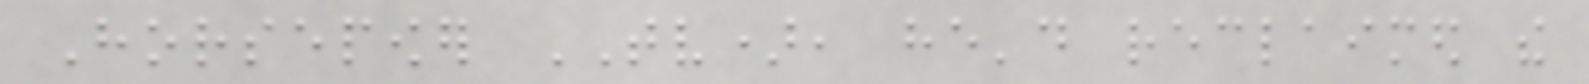Horsepower TV), he'd reclaimed the
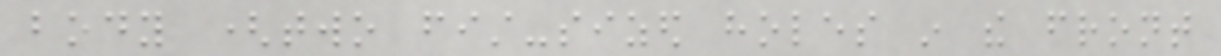body (two fist-sized holes in the front
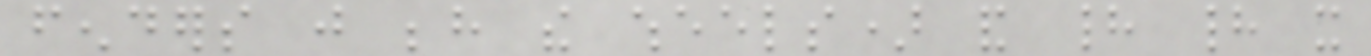fenders just behind the wheels) and had had it
